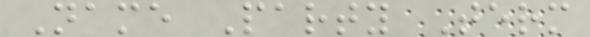Name Party Term
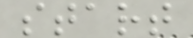start
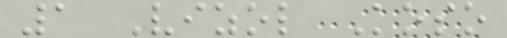1 Vizol Koso
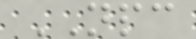NPC
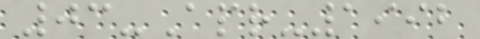03-Apr-1992
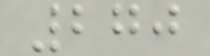270
